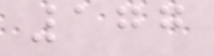177
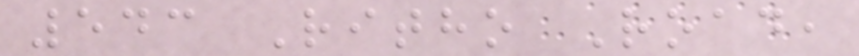543 Ritho Road,
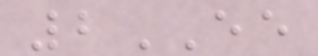2EE
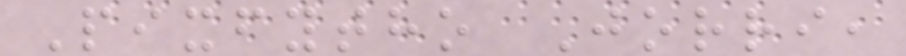Pixfytho Jorri,
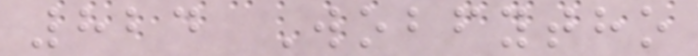824 Wobfytho
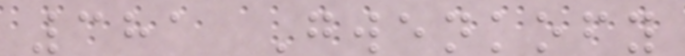381 Gwenkofy
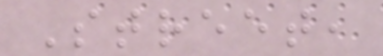Street,
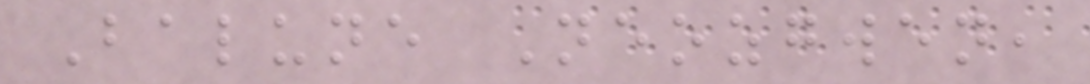Balune Neozgwen,
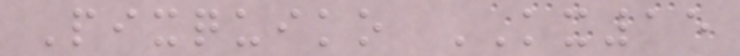Pixquiko KX15
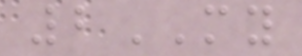2MY
